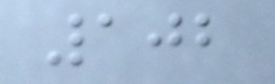102
